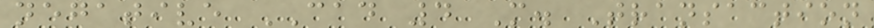negative CAD 4 M. Transaction
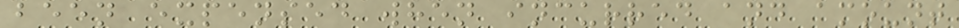been expensed when incurred and amount
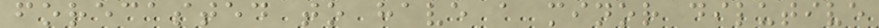forecasted to have a minor dilutive
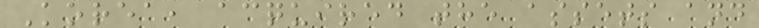Korea, acquired the assets and
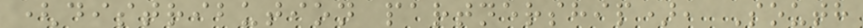(distribution partnership), South
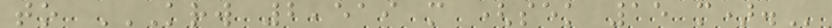to KRW 2,519 M (SEK 15 M).
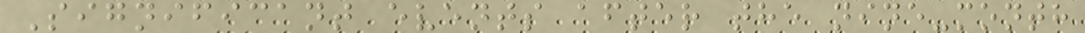Significant events after the nine-month
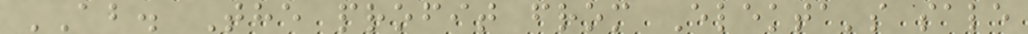AB. The profit from Elekta's sale
